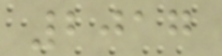2017
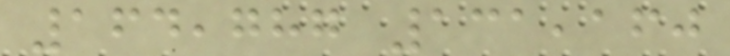164,787 131,160
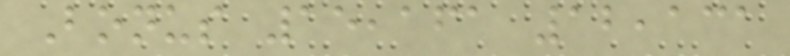Bonus 15,161 12,131
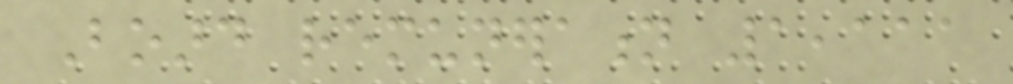Board remuneration 1,111
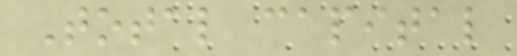Total capital
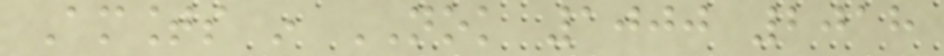Amounts in NOK 1000 2018
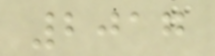2017
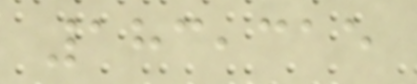183,315
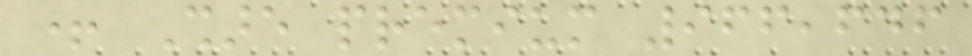+ Share premium 966,646
